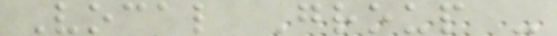Vocal Group -
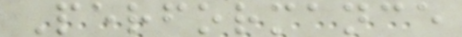Performance
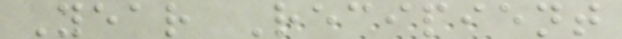Year Recipient
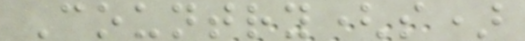Country(s)
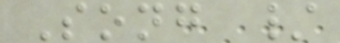Song /
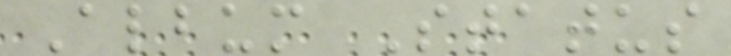Album Status
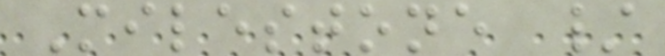Milestone /
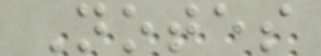Notes
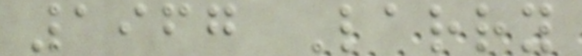1967 Larry
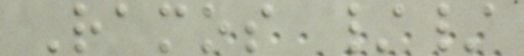Ramos //
